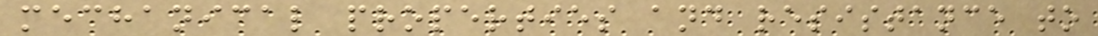mechanical properties and resistance to
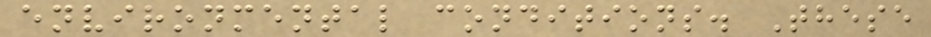environmental conditions. These
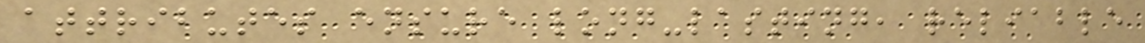attributes ensure long-lasting, reliable
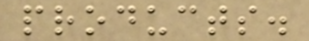products.
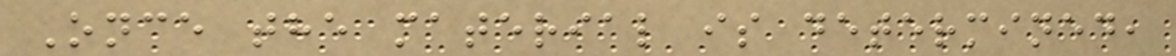Once the material is determined,
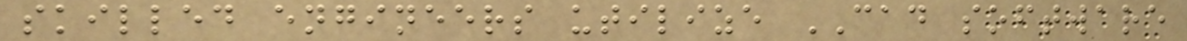skilled engineers utilize CAD software
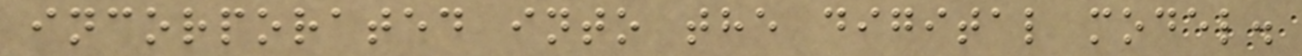incorporated into the digital model.
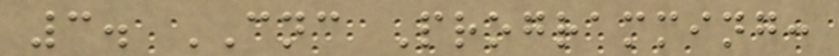3. CNC Programming:
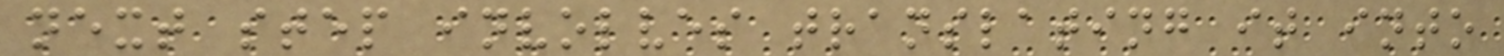next step involves translating it into
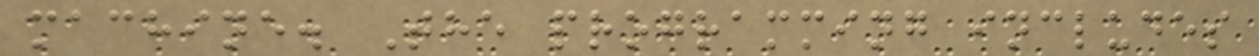machine. The programming includes
